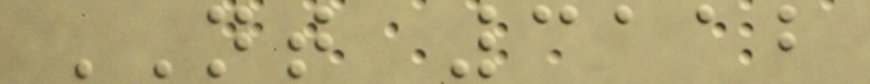NT 3112
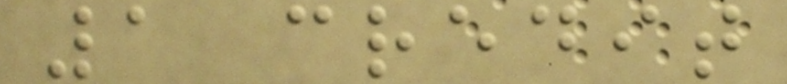1 credit
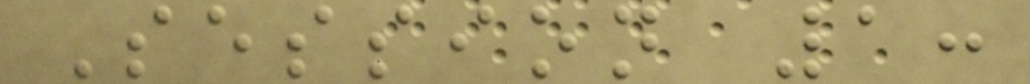Session 1:
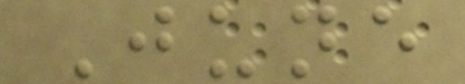June
